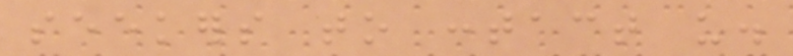seekers to contact us.
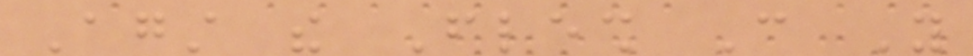Against the Flesh Can You
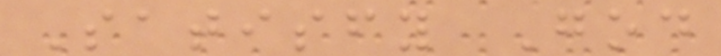Satisfy God
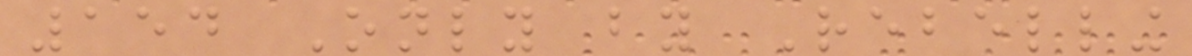154 Only by Rebelling
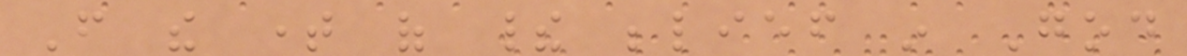From the time of their belief in God
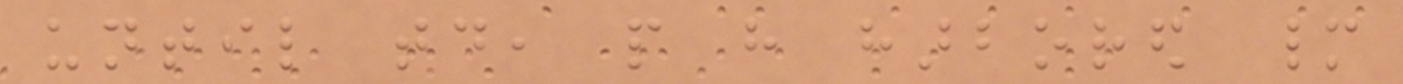until today, people have harbored many
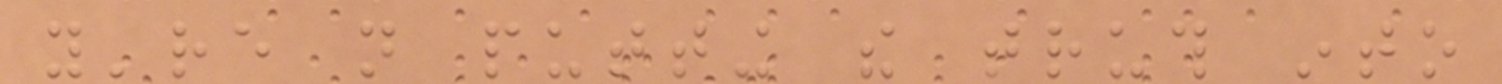you're not putting the truth into
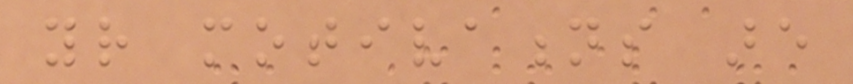your motivations are
